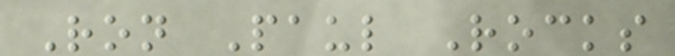Ron Paul Rocks
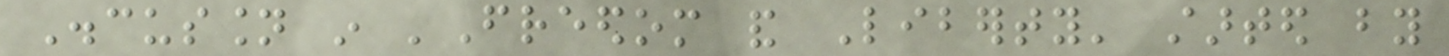Discussion in 'Freedom and Liberty' started by
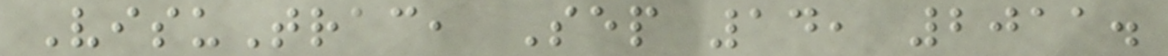VisuTrac, Sep 14, 2011.
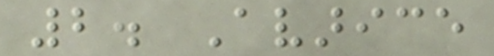2. Avarice
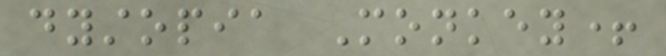dystopia Monkey+
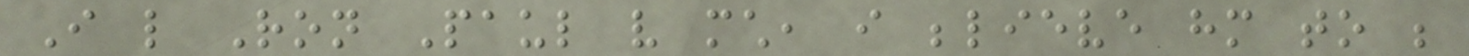I like Ron Paul very much, i believe him to be
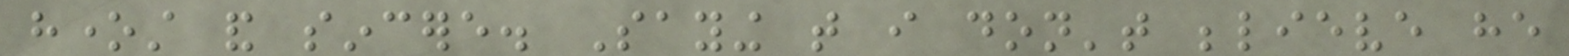honest and sincere. Saying that i don't believe he
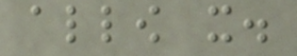allow it.
